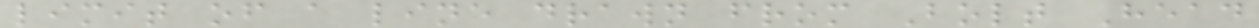limit of a line drawn from Bolt Head
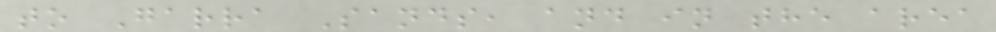to Garra Sands, and in the area
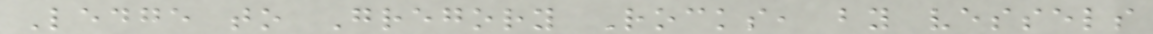Ledge to Gregory Rocks, by vessels
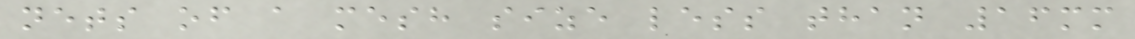nets of a mesh size less than 16mm
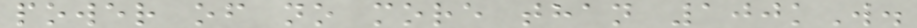power of no more than 100kW.
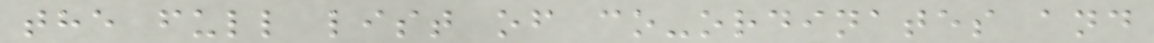the full list of co-ordinates and
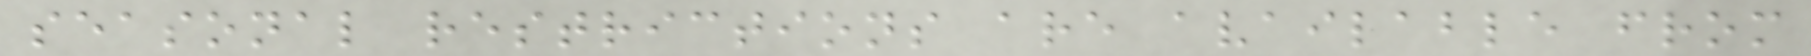seasonal restrictions are available from
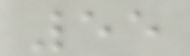55
